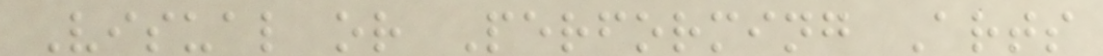Visual or Performing Arts
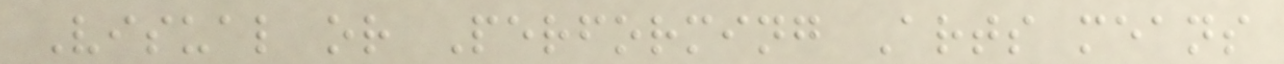Visual or Performing Arts means
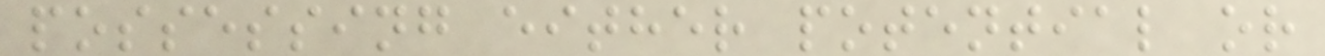possessing either potential or
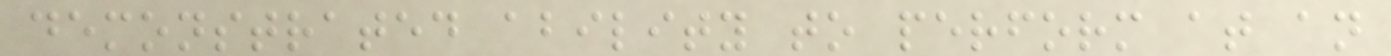demonstrated ability to perform at an
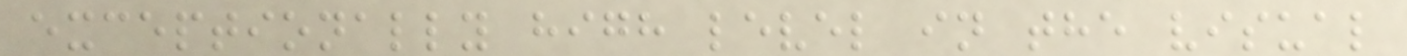exceptionally high level in the visual
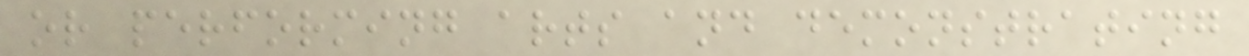or performing arts and demonstrating
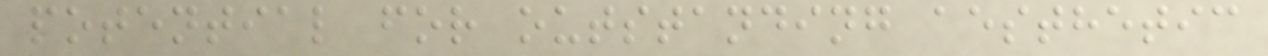potential for outstanding aesthetic
